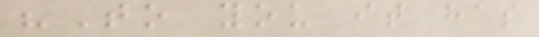"To you it has
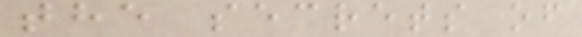the secrets of
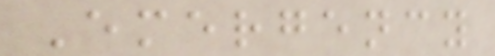Emergency
